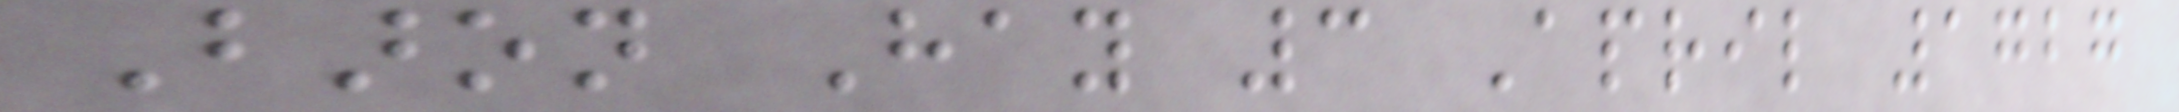Baron Hay 3 April 1727
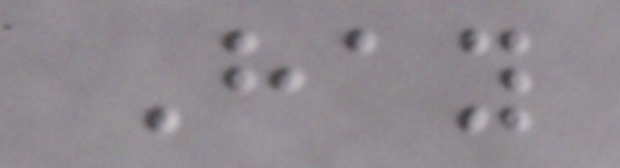Hay
